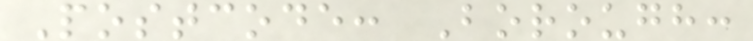Postcode: Borough:
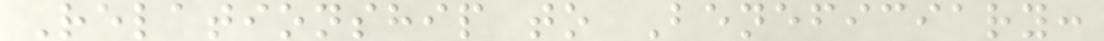Relationship to Beneficiary:
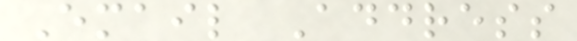Email Address
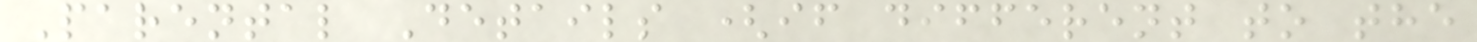Parental Details (if different to the
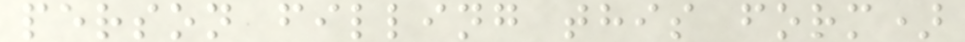person filling this form)
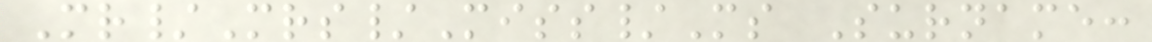Mr/Mrs/Miss/Ms Surname:
